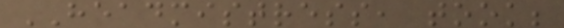HEADMISTRESS, took;
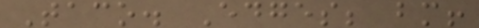Taco. Edges; bm!
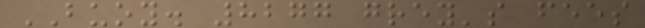BUOY. 8277 grey's fees
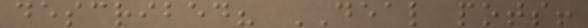described? DEAL pots!
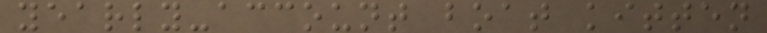yearly-account boat kitten
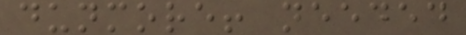dunmore! needed
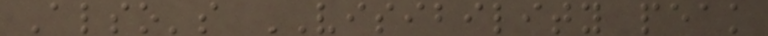Also's VISIBILITY peak
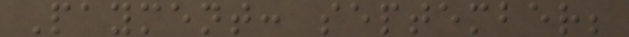Payment: september;
